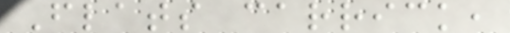Flats carrick,
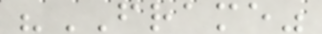"FRAME"
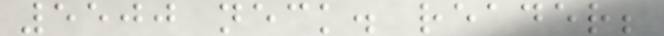5500 neck. reader;
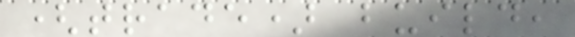(trade) build,
